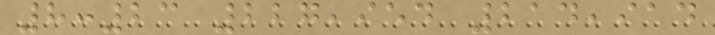8:23 227,954 214,914
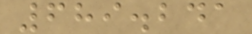689.241
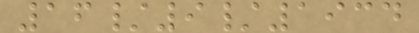16/9/1934
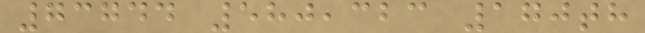73744 580,323 170th
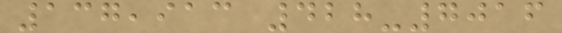137,913 428-7016
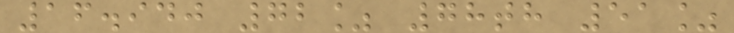16.940 72% 78th 51%
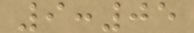9:05
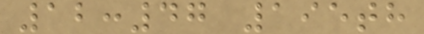12:47 195th
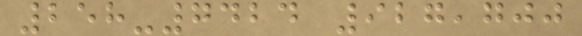258-7424 927,700
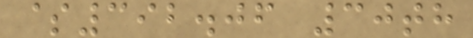$392.06 30th
